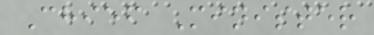Chief Minister
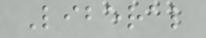Liberal
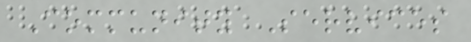Community Services
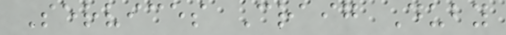Services Craig Duby
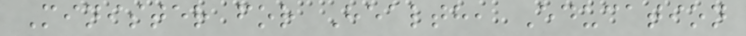Minister for Health, Education
